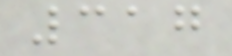317
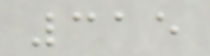315
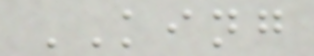KING
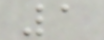1
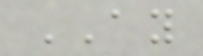AY
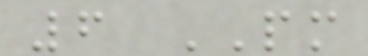6 PM
